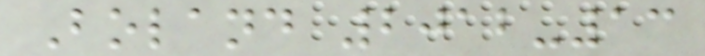Boland 2012-13
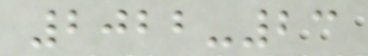2022-23
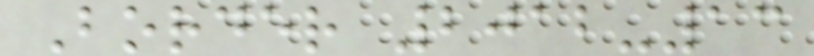Border 2012-13
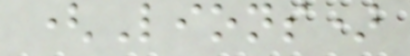(Lions)
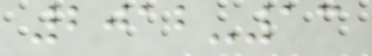2012-13
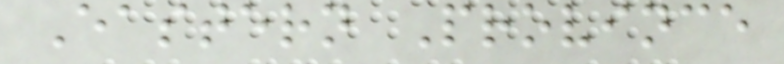Eastern Province
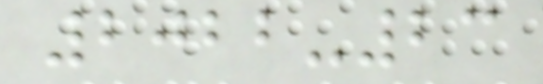2022-23
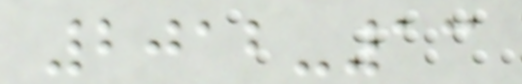2012-13
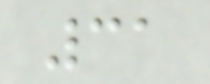31
